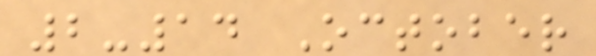2-14 October
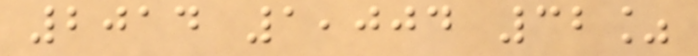2014 1,004 32%
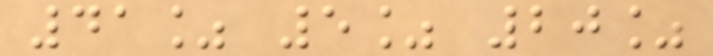41% 5% 20%
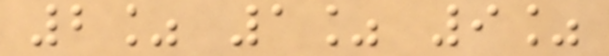2% 1% 9%
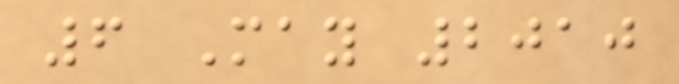6 May 2010
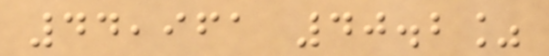44,961 40.2%
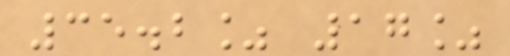35.2% 17%
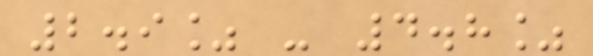2.9% - 4.8%
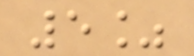5%
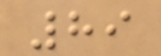89
